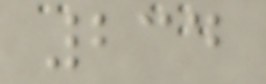234
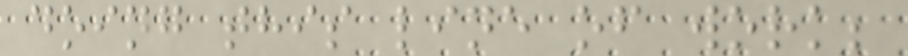doing this line of work;
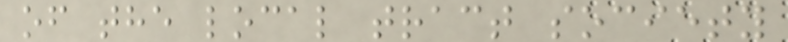of the local tract society
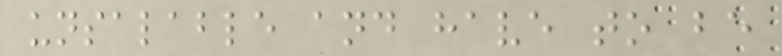unsalable and have to be
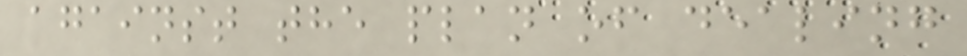against the plan of dealing
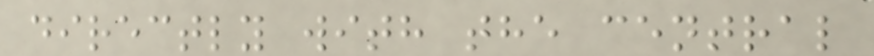directly with the central
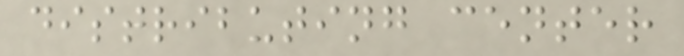distributing center
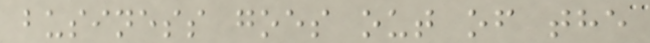business goes out of the
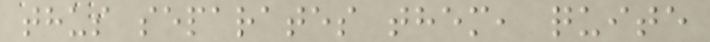thus separates them, quite
